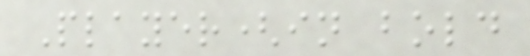Player(in bold
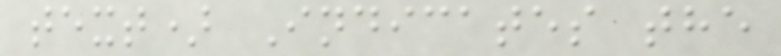text) Indicates the
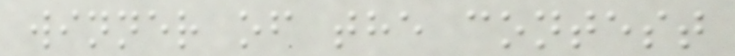winner of the contest
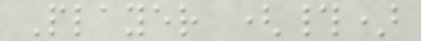Player (#)
